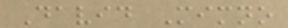David Mimno
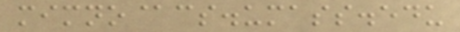mimno@cs.umass.edu
